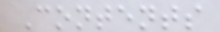Contents
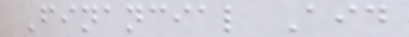Financial Aid
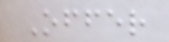Offer
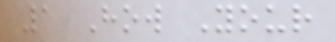1 How Your
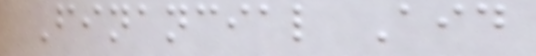Financial Aid
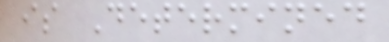is Determined
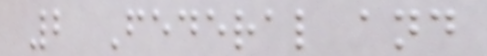2 Federal and
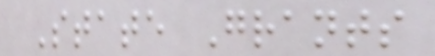State Grants
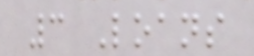3 Loans
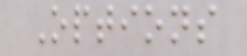Options
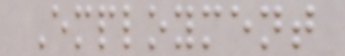Employment
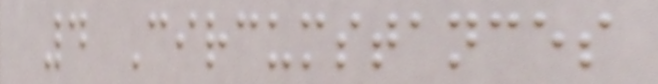4 Circumstances
